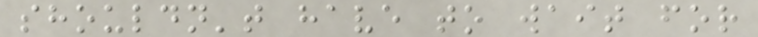shouldn't have to wait for
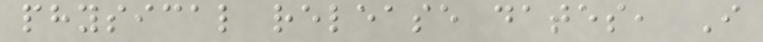physical release dates, I
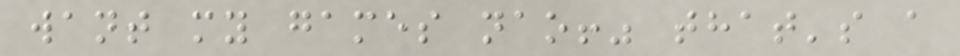want my games nao!" that's a
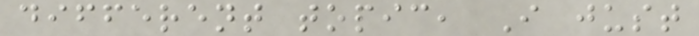different topic, I just
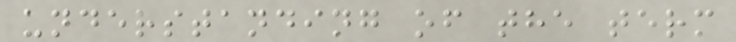understanding of the term
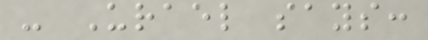- Urael says:
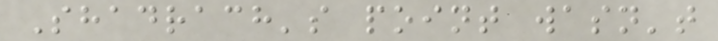Shadrach's point wasn't
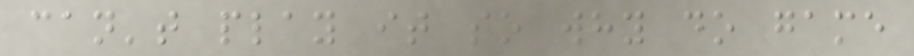can't play it so why do game
